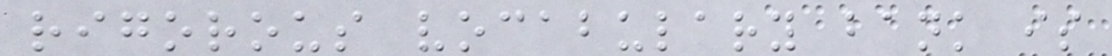rigorous vocabulary bank is
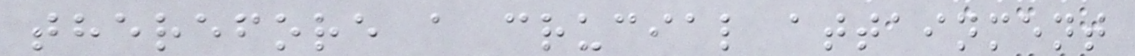therefore a crucial attainment
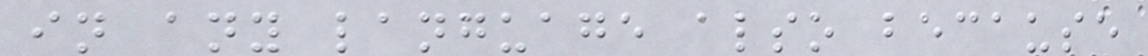in any language also because
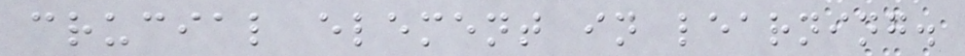crucial element in learning.
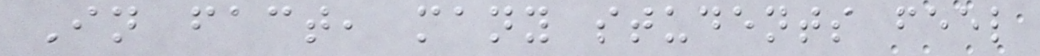In fact, many students feel
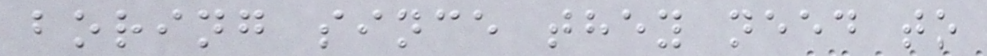boring since they need to
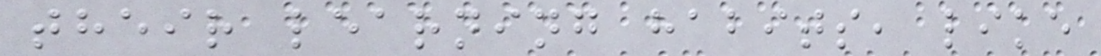their learning habits, like
